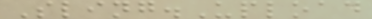Sling.Upload
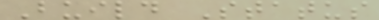Build Status
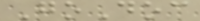GoDoc
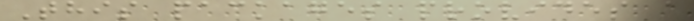This packages provides a
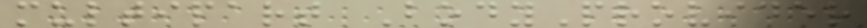multipart BodyProvider
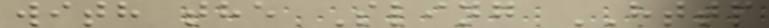with the Sling HTTP
